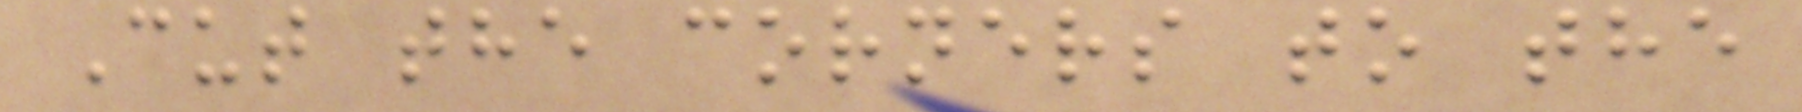Cut the corners to the
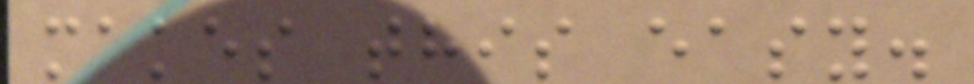makes this easy.
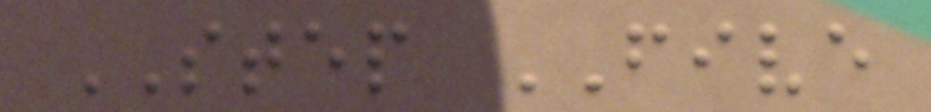STEP FIVE
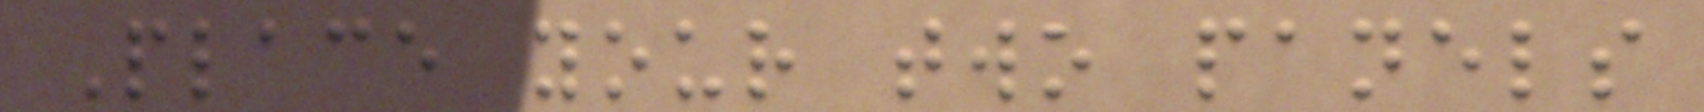Place your two panels
